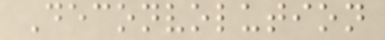Deconvolution
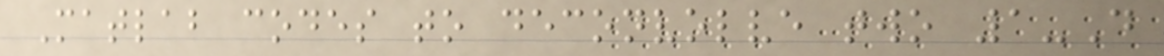Matlab codes to deconvolve two 1-D
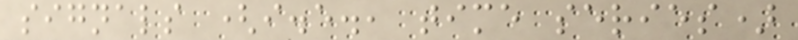signals (i.e., time series)
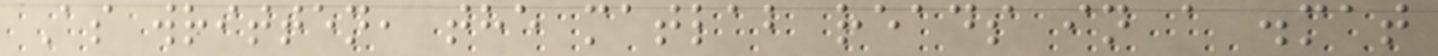As written, the matlab reads in a .mat
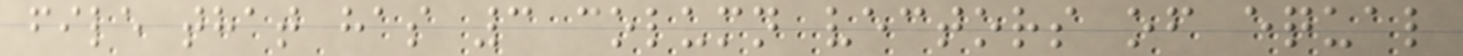file that has 3 column vectors of equal
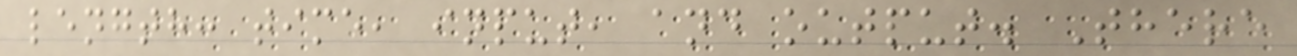length: time, input, and output. There
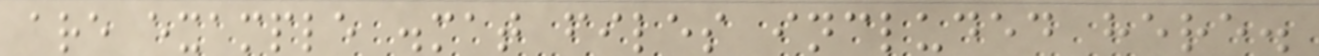are example .mat files included here.
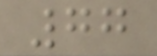77
